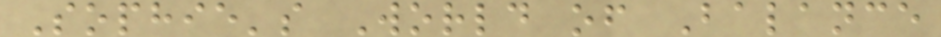Sophie's World of Balance
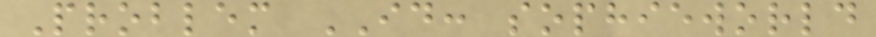Problem ID: sophieworld
